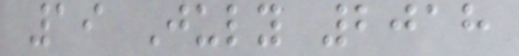19 July 2018
